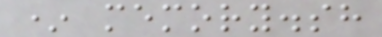* memory.sh
